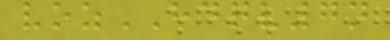vozHDQV7n
